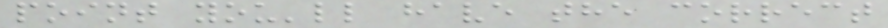point you'll have the correct
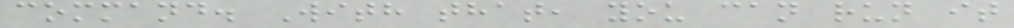command. With that, you can run it
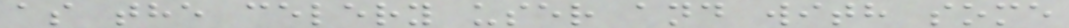as the celery user and with some
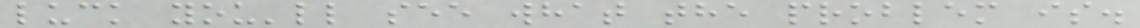luck you'll see what the problem is.
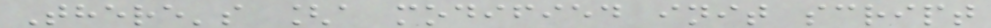There's [a modified init script
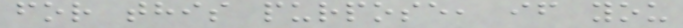for this purpose, if you
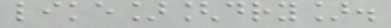like][dry].
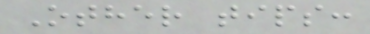Other tips:
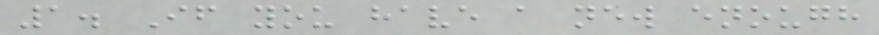1. If you have a new enough
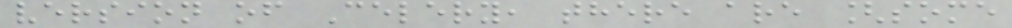version of Celery, there are [some
